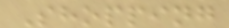Shopping
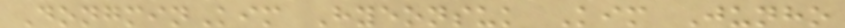DongminKim Hyeonsuk Kim Junho
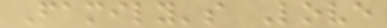Family's Love
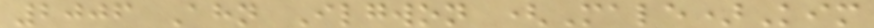2006 Ahn Ilgwon (Male)Kim
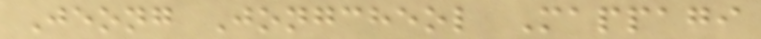Jeong Jongcheol Mappagi
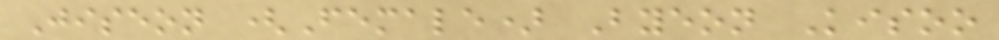Jiseon (Female) Byeon Kisoo
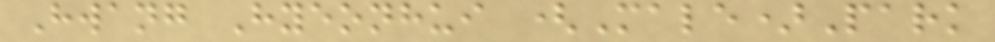Hwang Hyeonhui (Male)Park
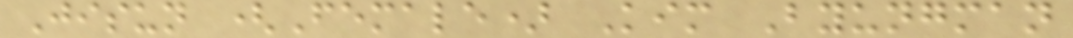Jisun (Female) Kim Byungman
